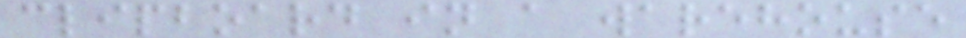clipboard in a warehouse
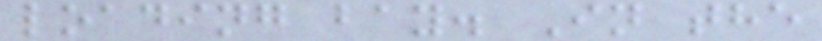loading bay. In the
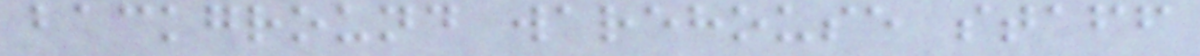background warehouse staff
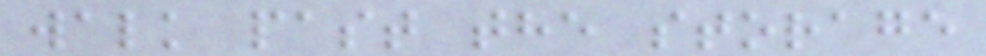walk past the storage
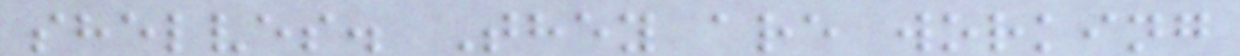shelves. They are working
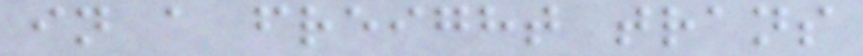in a freight trans
